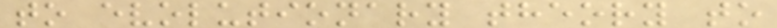to evolutionary theory to
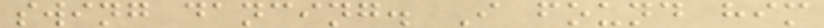swing dancing. I found him
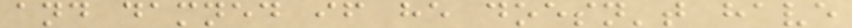and damned if he doesn't have
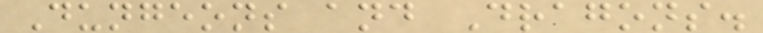Dungeons and Dragons.
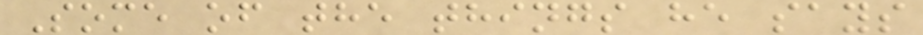Some of the things he says
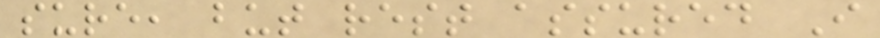sure, but rest assured I
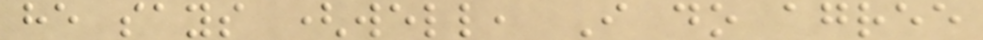he says (well, I do agree
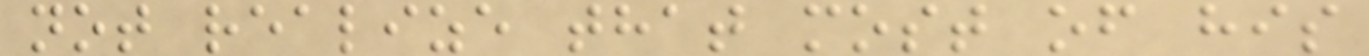not realize that most of his
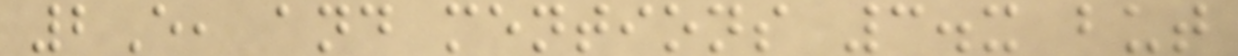2E, and mentions 3.x but
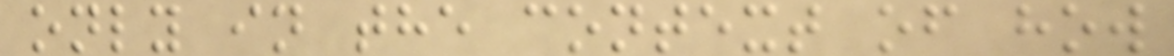only in the context of how
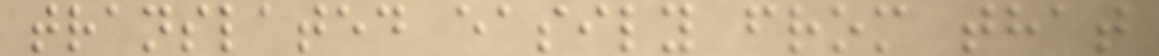translated easily from that
